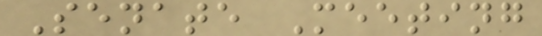Senate Meeting
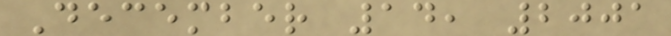December 14, 2001
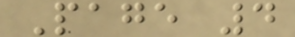Page 4
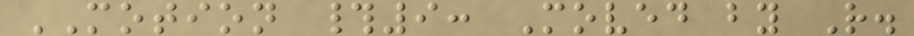MOTION #9: Moved by R.
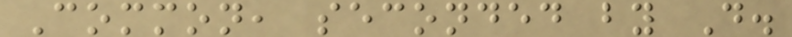Common, seconded by D.
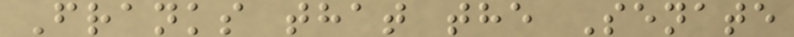Franks that the Senate
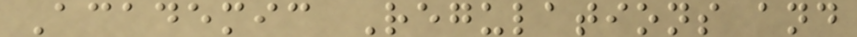Academic Regulations and
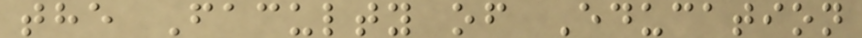the Faculty of Education
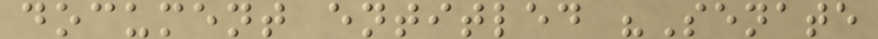document entitled "Senate
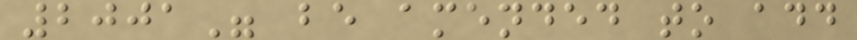2001" be amended to add
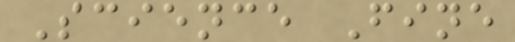Science Fine
